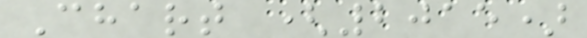Chart (2015)
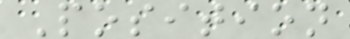Position
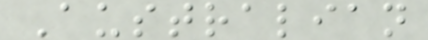Australian
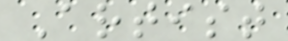Artist
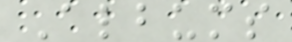Albums
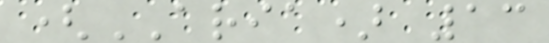(ARIA) 13
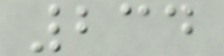234
